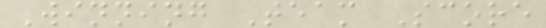Winning Team Score
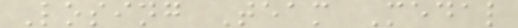Losing Team Medal
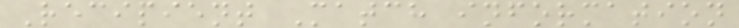Recipient Match information
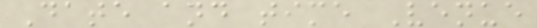Date and time Venue
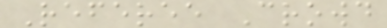Referee Crowd
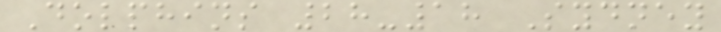Dolphins 28-18 Sydney
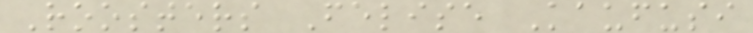Roosters Felise Kaufusi
